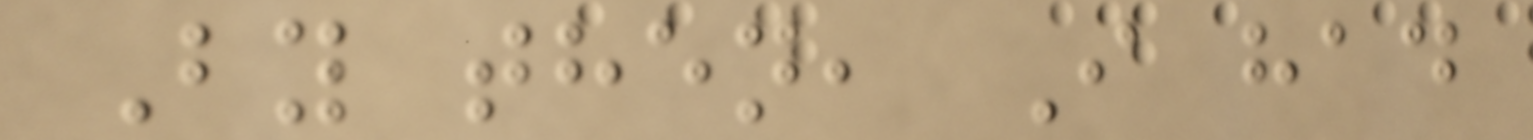By then, I had
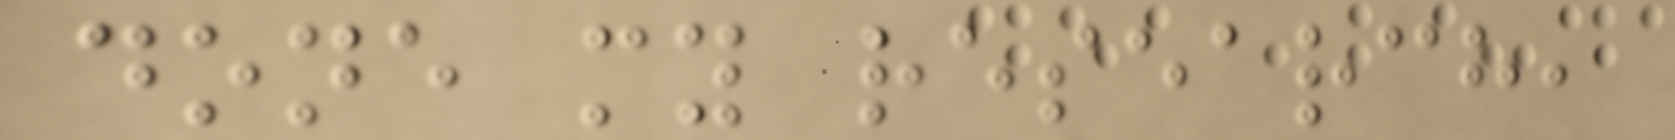done my research,
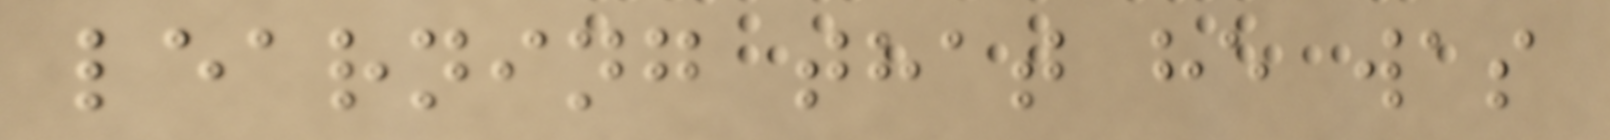learning that he was
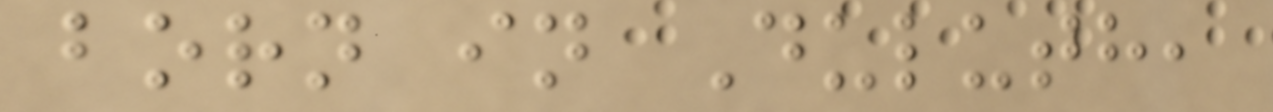born in Duluth,
